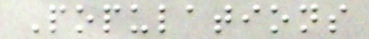Populations
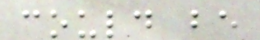could be
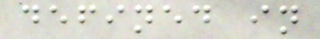defined in
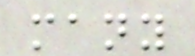many
